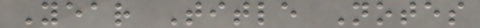Year Title Notes
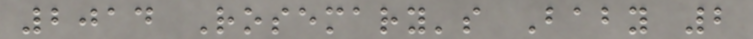2014 Rosemary's Baby 2
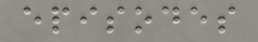episodes
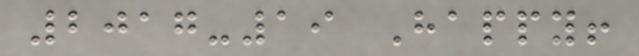2017-19 Happy!
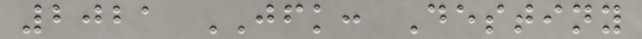2021 JFK: Destiny
